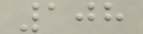108
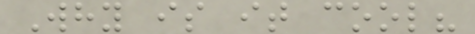Why is it cool?
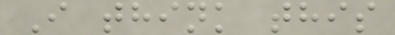I think this
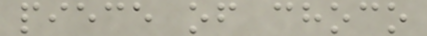piece of choco
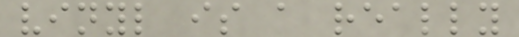vinyl is a really
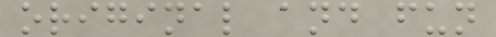original and fun
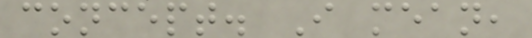concept. I mean,
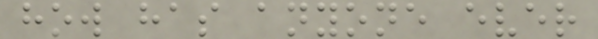how has anyone ever
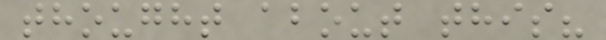thought about this?
